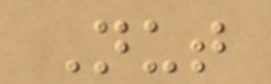Nut
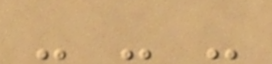- - -
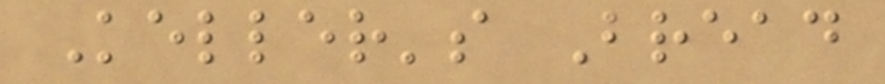Keller's Bread
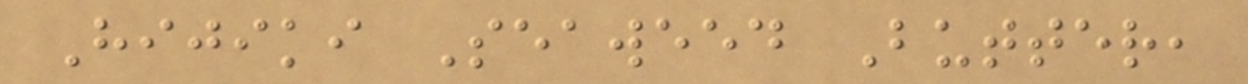Hijiki Seaweed Butter,
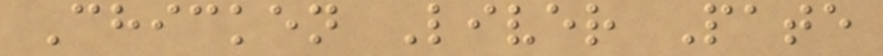Chicken Liver Pate
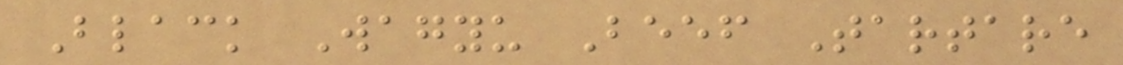Black Wagyu Beef Tartare
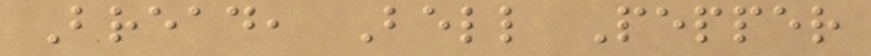Bread, Bell Pepper
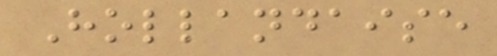Hollandaise
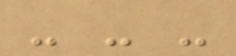- - -
